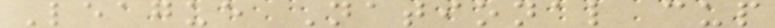League National cup
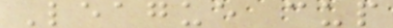League cup
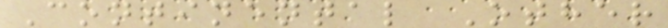Continental Other
